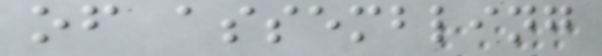of assembling
